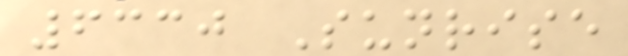6330 Sunrise
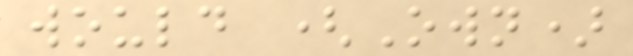would (Own)
